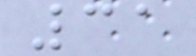31
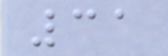31
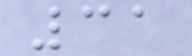31
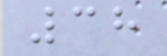38
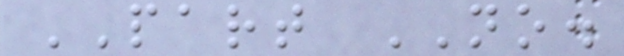PART NO.
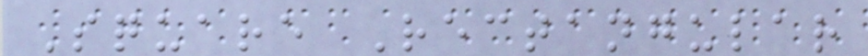Square Rectangular
